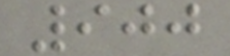900
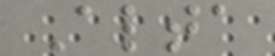Alta
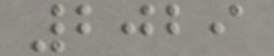2029
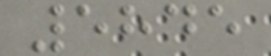5845
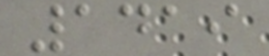1419
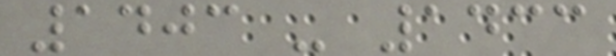1403 - 1433
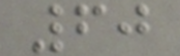60
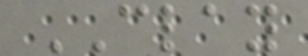CLAY
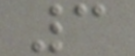3
